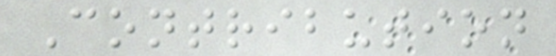Contribution
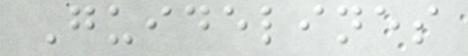Guidelines
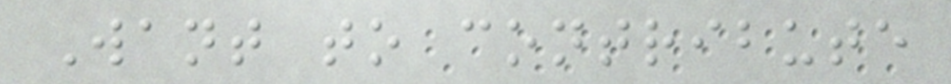Want to contribute
